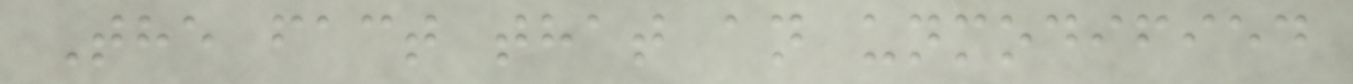The fact that an unmodified
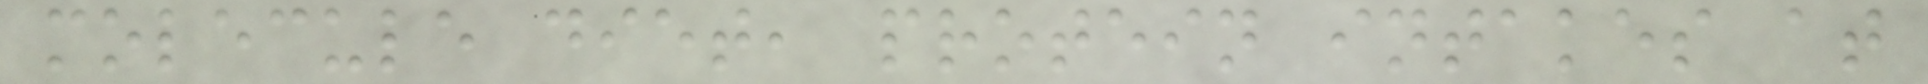molecule diet, protein intakes at
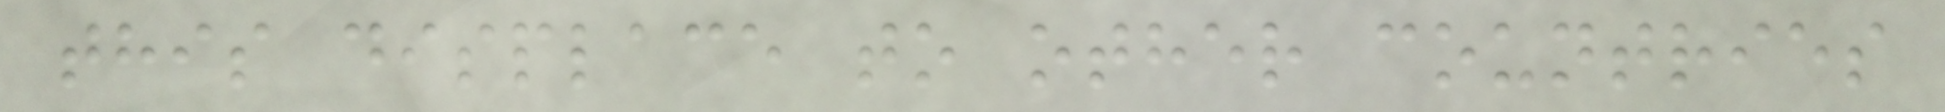this displace to other countries
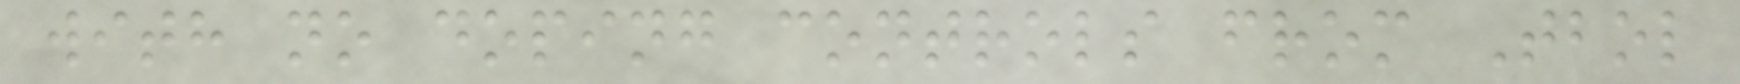with no doping controls from Tbol
